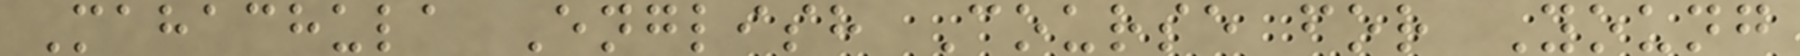Mahachula English Course for Young
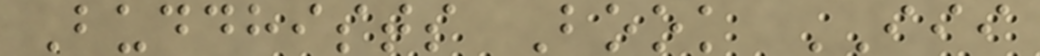Buddhists Book III
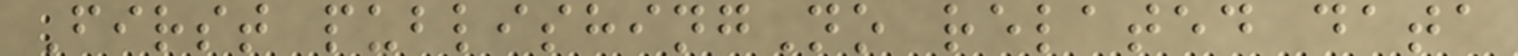First publishingNo related data
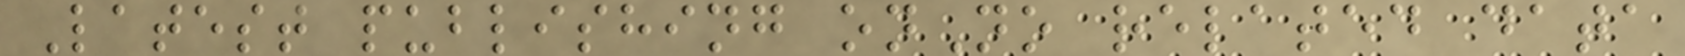Latest publishing onNo related data
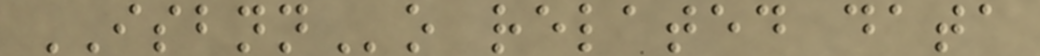ISBNNo related data
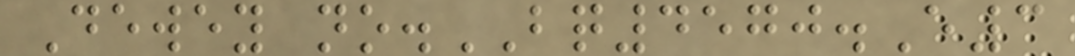Dewey no.BQ4570.E3
